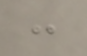:
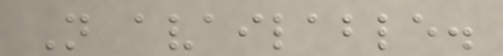Not available.
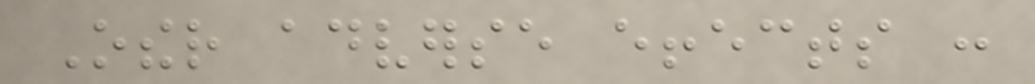Other adverse effects :
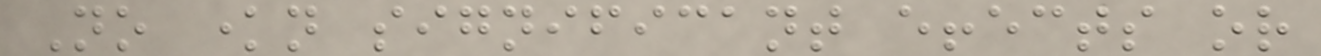No known significant effects or
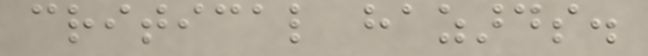critical hazards.
